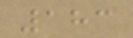183
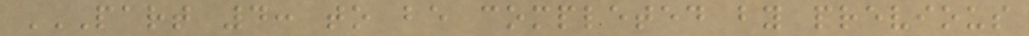PART 4: TO BE COMPLETED BY PREVIOUS
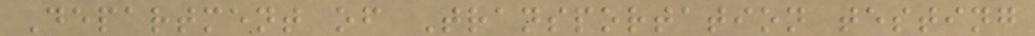Department of Transportation testing
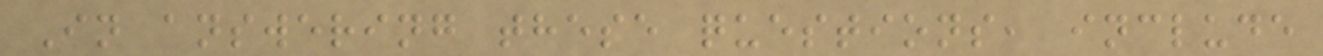In answering these questions, include
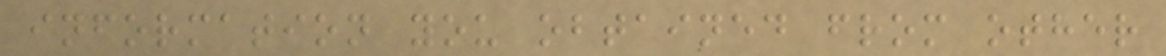information you obtained from other
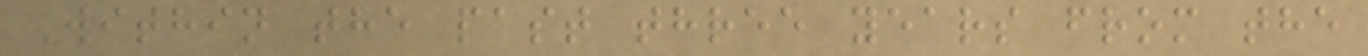Within the past three years from the
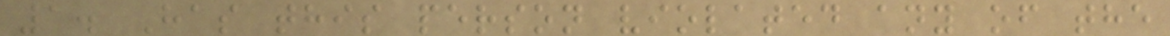1. Has this person violated any of the
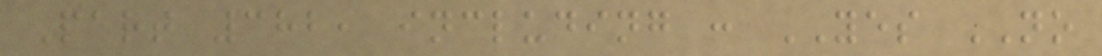Part 382, including : YES NO
